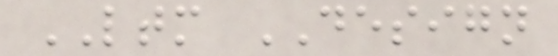LTM DESIGN
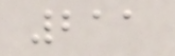211
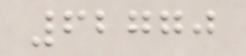62770
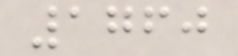1760
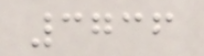3736
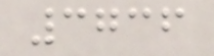3736
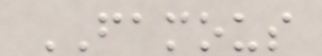FAMOUS
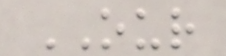OUR
